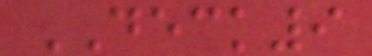DECK9
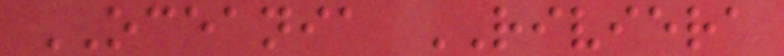OCEANIA RIVIERA
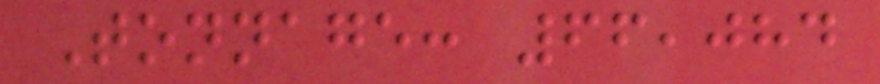Tonnage: 66,084
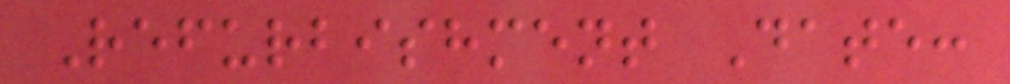Refurbishment Date:
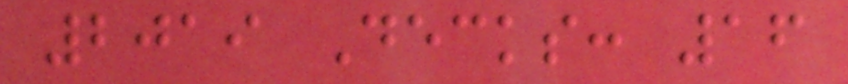2019 Decks: 16
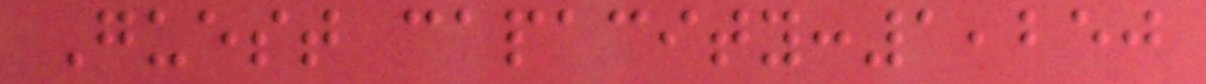Guest capacity:1,250
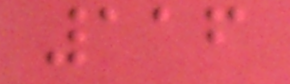116
